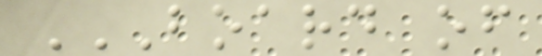BOARD OF
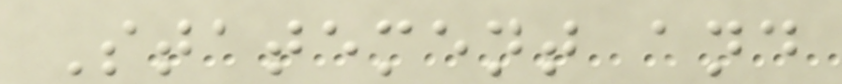Statement and
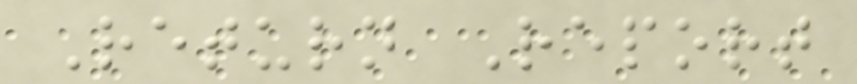Return Report
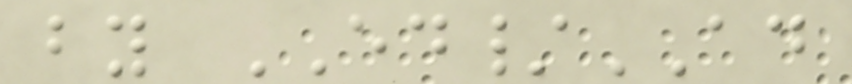by ED/AD
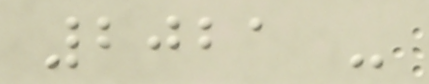2021 -
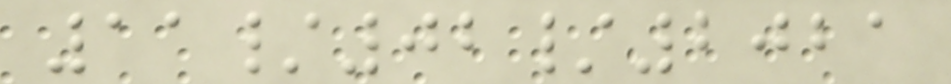11/02/2021
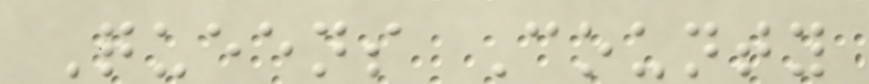Queens County
